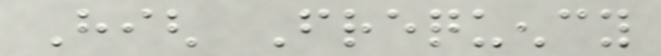High Frequency
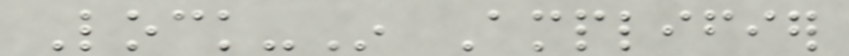Lock-In Amplifier
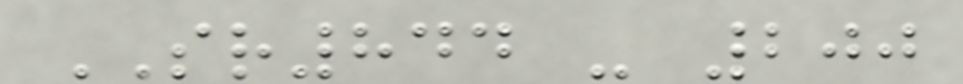SR844 - 200
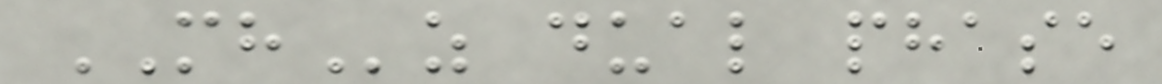MHz dual phase
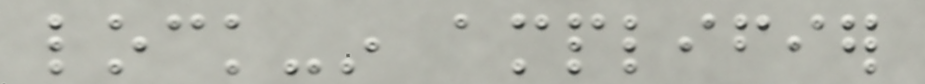lock-in amplifier
